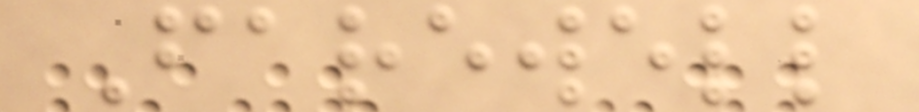Farewell
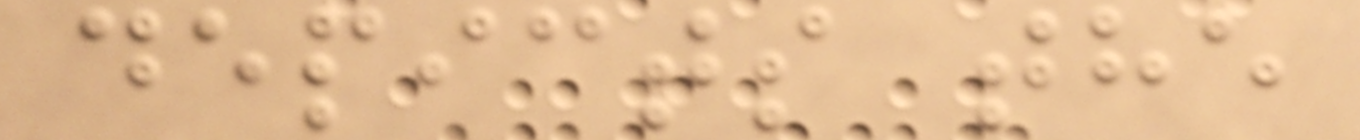depicts the
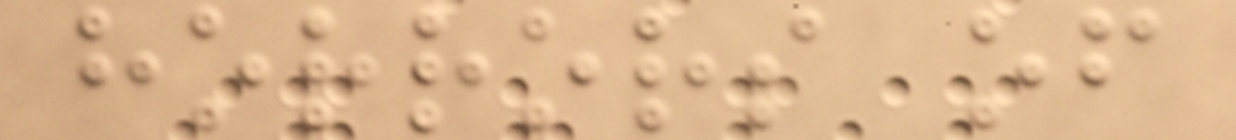horrors of
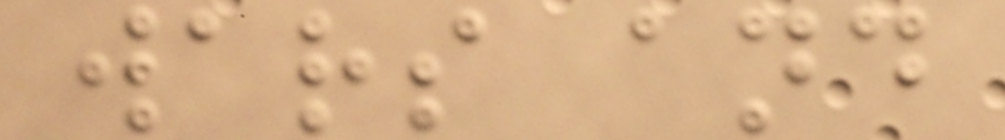wars and
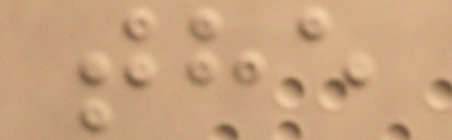the
